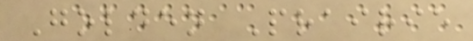Golden Prairie
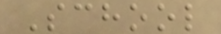School
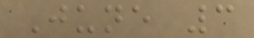June 3
